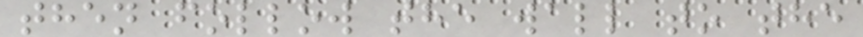then follow the wall to the
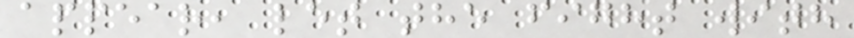appear, let the fight with
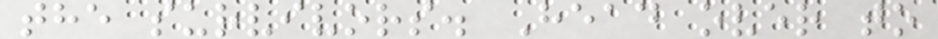the survivors. Head over to
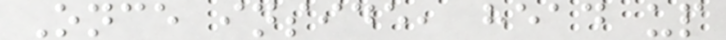Once inside, head up
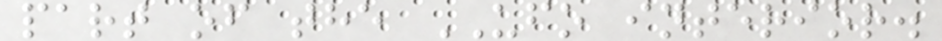part of the UFO interior.
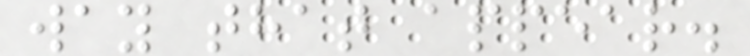way that appear.
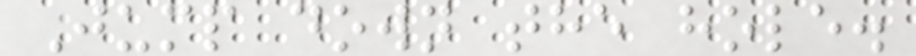Jump down the hole.
